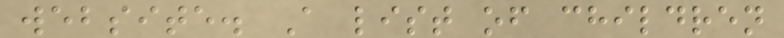website. A list of children
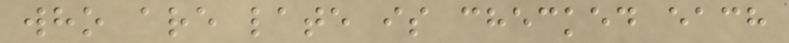who are late is checked each
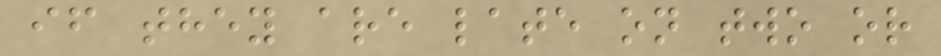if they are late on two or
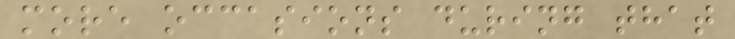more occasions during that
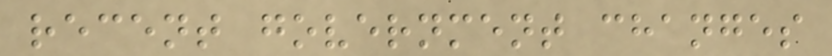recent government changes
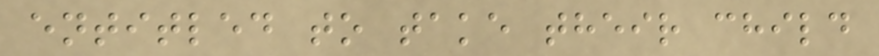entitled to take their child
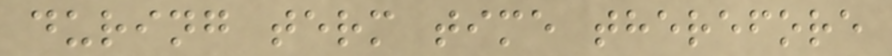during term time therefore
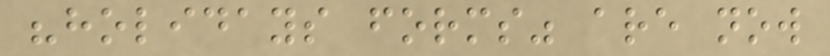"holidays forms" are now
